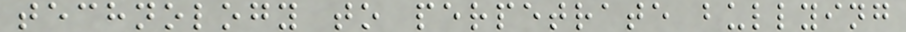technology to perpetrate bullying
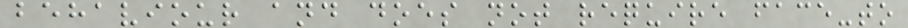behaviour and does not require face-to
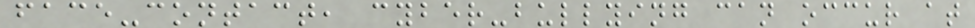face-contact, cyber-bullying can occur at
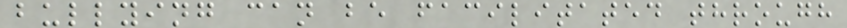bullying can be facilitated through
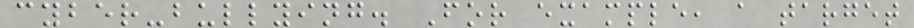cyber-bullying. For example, a target
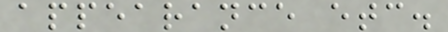appearance etc.
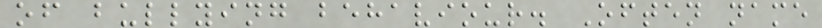of bullying behaviour. Often name
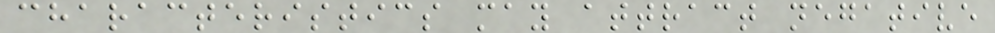characteristics may attract negative
